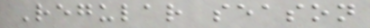Regular season
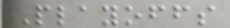Playoffs
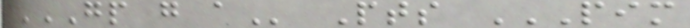GP G A Pts PIM
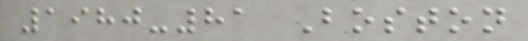1980-81 Boston
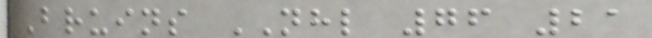Bruins NHL 76 21
